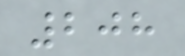208
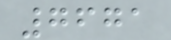7671
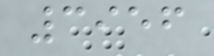3956
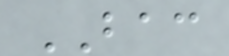BAC
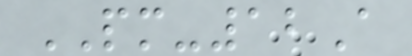PM-12A
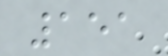151
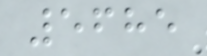5685
